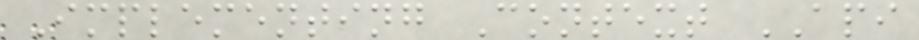Implementing Context API
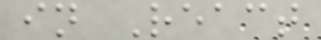in React
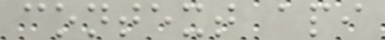context api
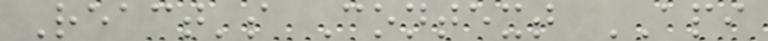React's Context API
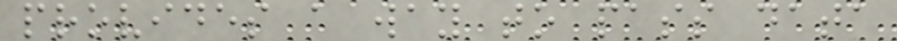provides a way to pass data
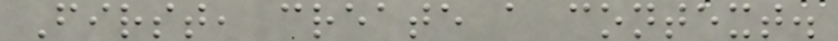First, create a context.
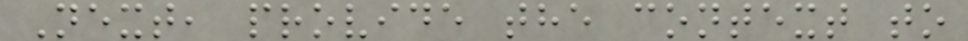Next, provide the context to
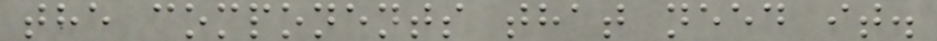the components that need it.
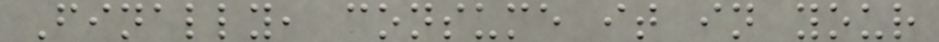Finally, consume it in your
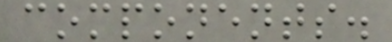components.
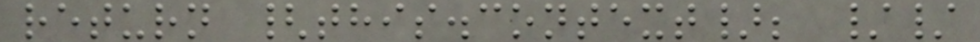return {this.context}; //
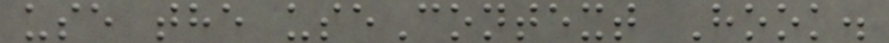use the useContext Hook.
